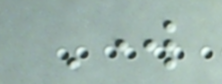Work
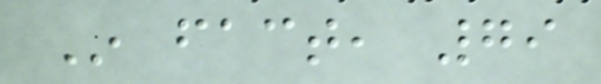In fact, 79
